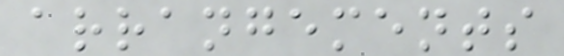arrangements
